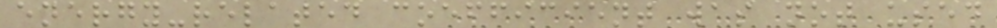energy-related coefficient was not used
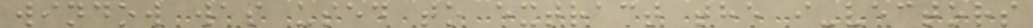window was used to extract the i-vectors
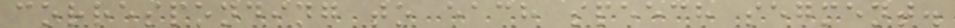corresponding to each speech segment.
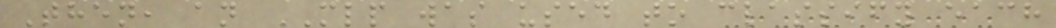Then, an MLP was used to classify each
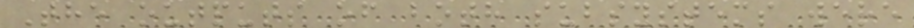The outputs of both subsystems were
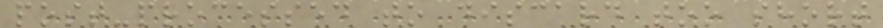post-processed to discard too short
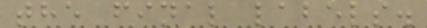the final labels.
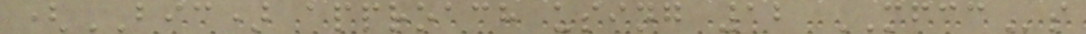(BIC) approach using 12 MFCCs
